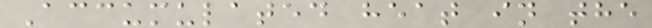Accumulated heat in the
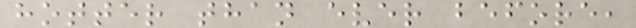hotter than ever before,
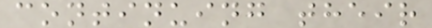continuing their
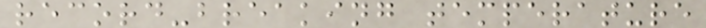record-breaking temperature
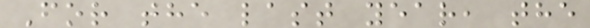For the last year, the
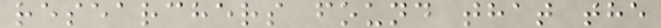researchers found that the
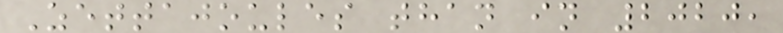Zettajoules than in 2020,
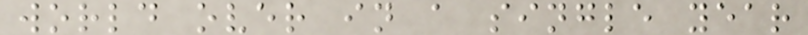world over in a single year
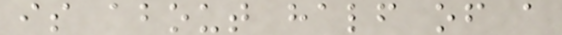is about half of a
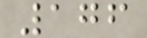176
